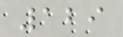129
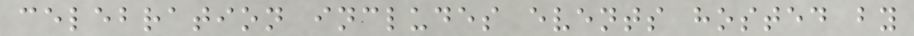celebration includes events hosted by
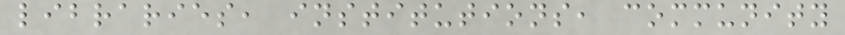libraries, institutions, community
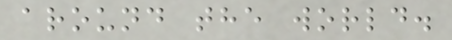around the world.
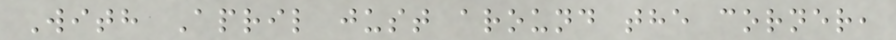With April just around the corner,
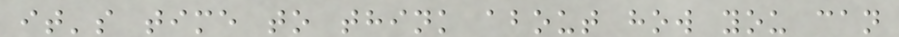it's time to think about how you can
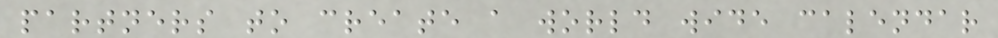partners to create a world wide calendar
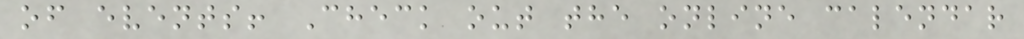of events! Check out the online calendar
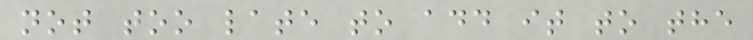not too late to add it to the
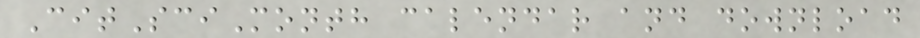CitSciMonth calendar and download
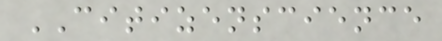CITIZENSCIENCE
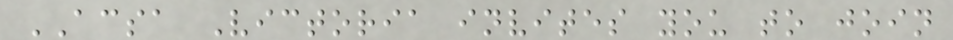ACSA Victoria invites you to join
